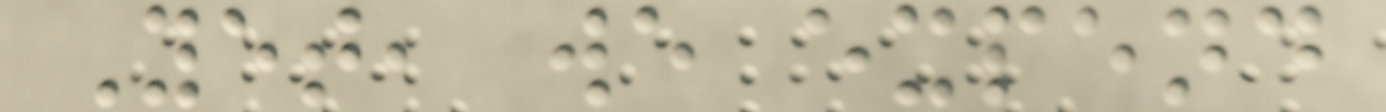Yet, we expend
